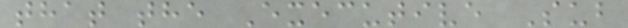that the Executive Sub
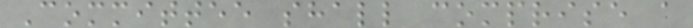Committee shall comprise a
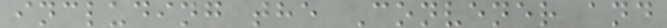including the Convener and
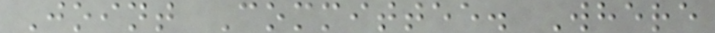Joint Committee. Where
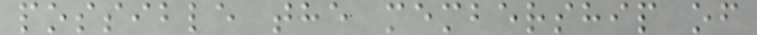possible the membership of
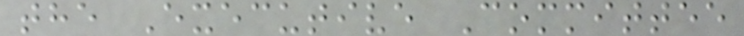the Executive Committee
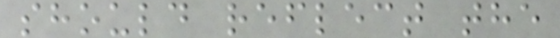should reflect the
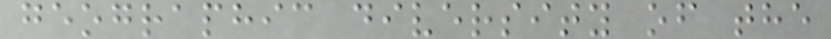geographic diversity of the
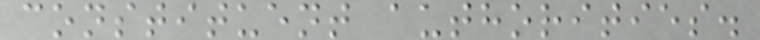constituent authorities.
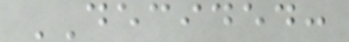DECIDED:
